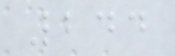244
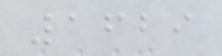1629
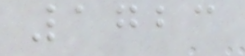1723
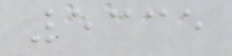5335
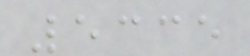5335
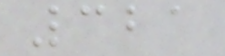321
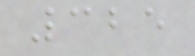325
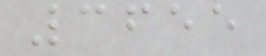3655
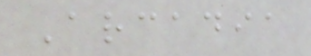Arcadia
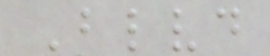Blvd
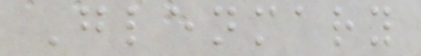Glenmary
